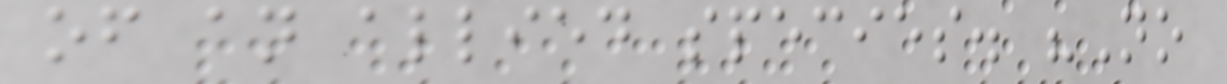of an allied species. "No
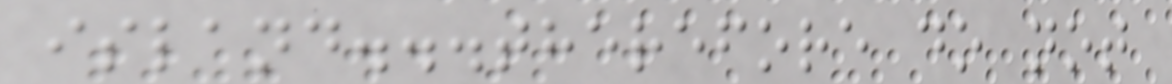island...therefore do not
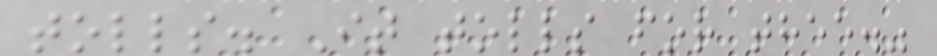tolls. It tolls for thee."
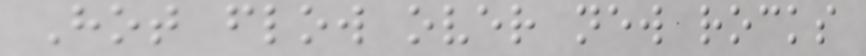Hot flow over new rocks
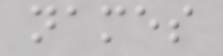names
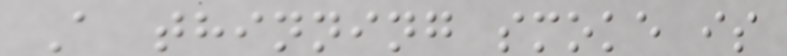A thinning smoke is
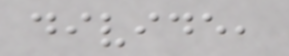divide,
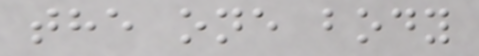the one body
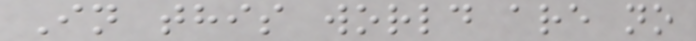In this world are no
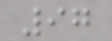97
